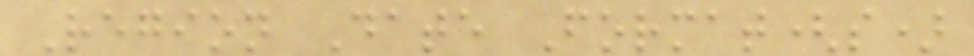Region Date Format(s)
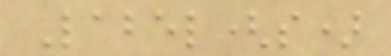Label(s)
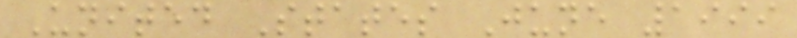United States June 1999
